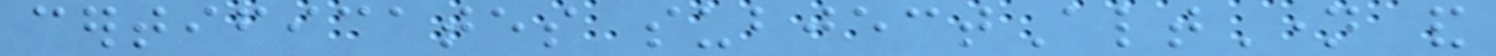certificates subjectAltName and
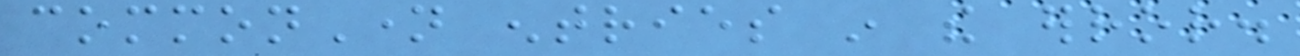commonName entries in the error.
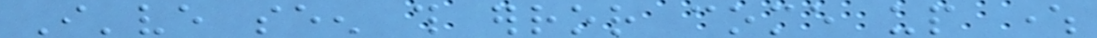I've seen this error come up where
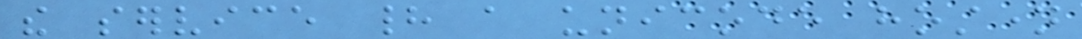the service had a unicode hostname
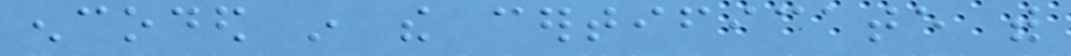encoded in the certificate with
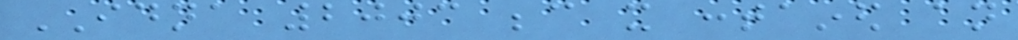IDNA 2003 because it contained an
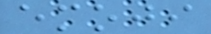emoji
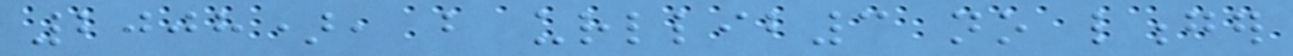2008), but urllib3 no longer
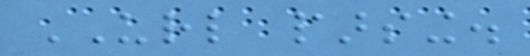URL parsing.
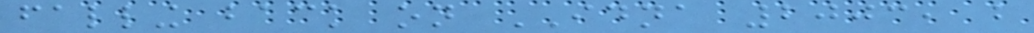falling back on IDNA 2003, but
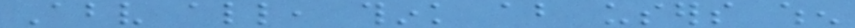Above all, think about users when
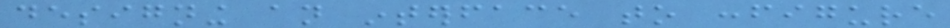designing an interface to configure
